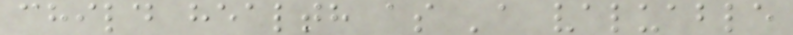child health as 'a valuable
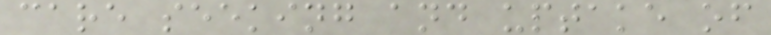care seeking and uptake of
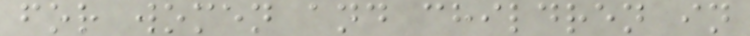for women and children in
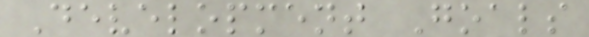Development Goals
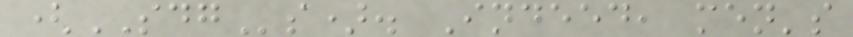(SDGs). Indeed, men's
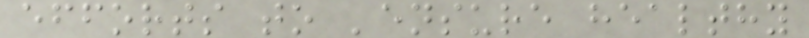efforts to 'ensure healthy
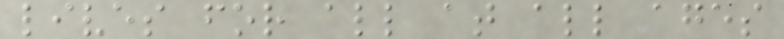lives for all at all ages
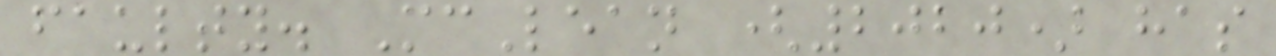faulty. McLean (2020) has
